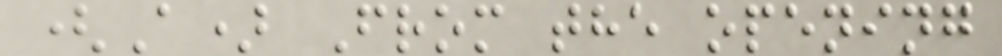(A) From the opening
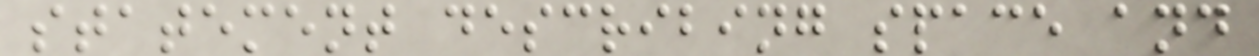statement describing space and
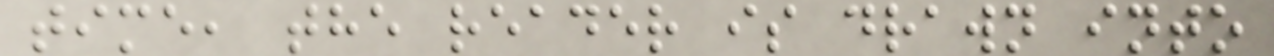time, the reader is drawn into
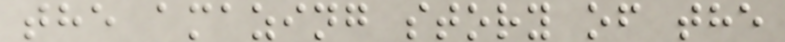the amazing story of the
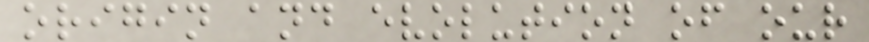origin and evolution of our
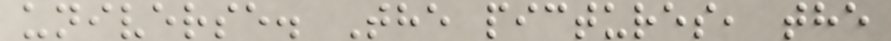universe. The pictures, the
